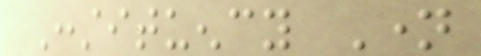Constituency Name
